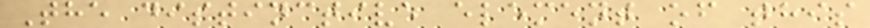The distinctive element of this
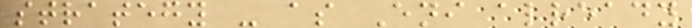strategy - as Eni already
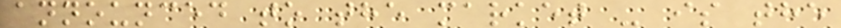announced to the market - is the
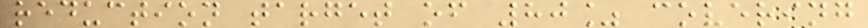reduction target of 80% covering
